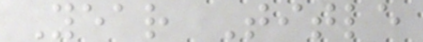Year Title
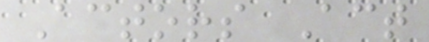Actors Act
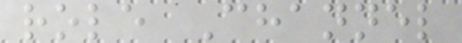role Channel
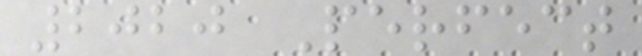2020 Perfect
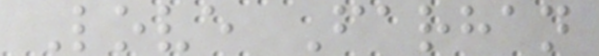Love Farhan
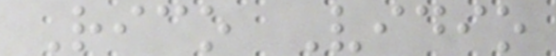Rico Vidio
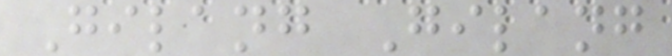Gilang Gilang
